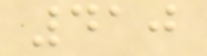410
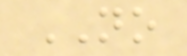NO
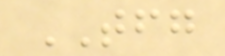TFG
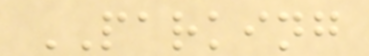PARKING
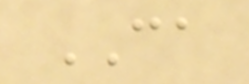CA
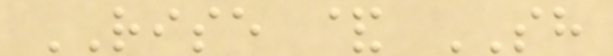RISE & SH
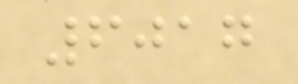6017
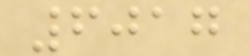6017
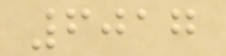6017
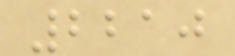2210
